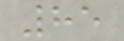85
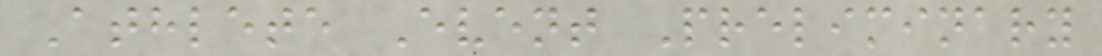Athlete Event Preliminary
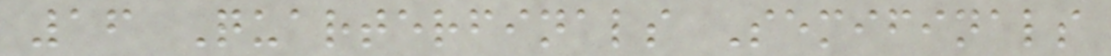16 Quarterfinals Semifinals
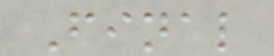Final
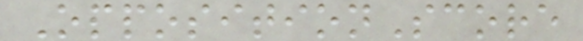OppositionScore
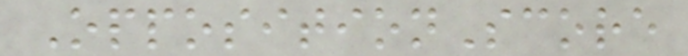OppositionScore
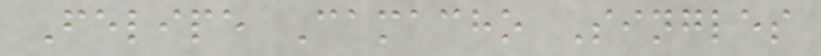Felipe Camacho Singles
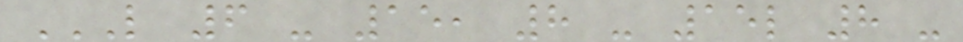L 6 - 15, 8 - 15L 8 -
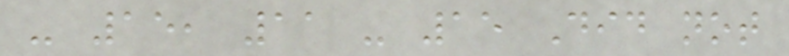- 15, 11 - 15 Did not
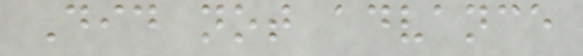Did not advance
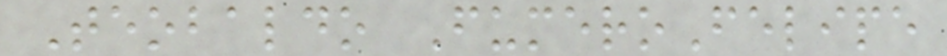Teobaldo FumeroFelipe
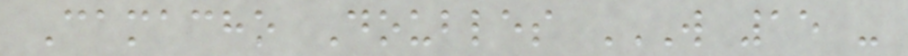Camacho Doubles W 15 -
